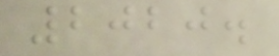2020.
